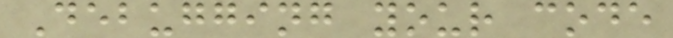Debugging your code
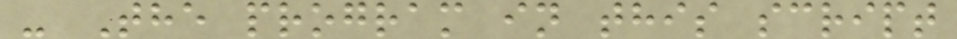- The program in this script
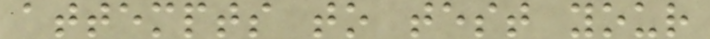attempts to test your
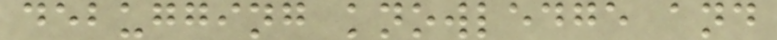debugging knowledge and
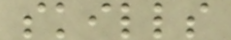skills
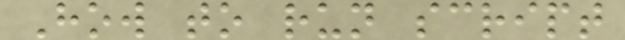How to run script
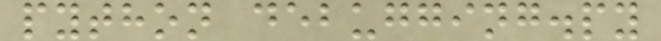python debugging.py
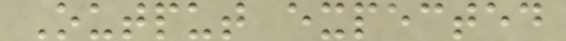Output expected
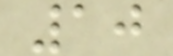10
